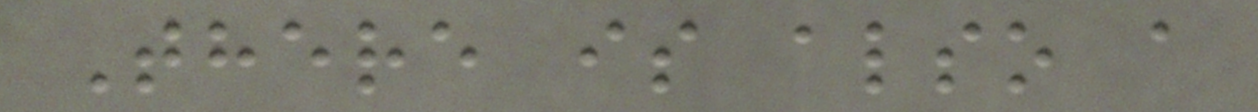There is also a
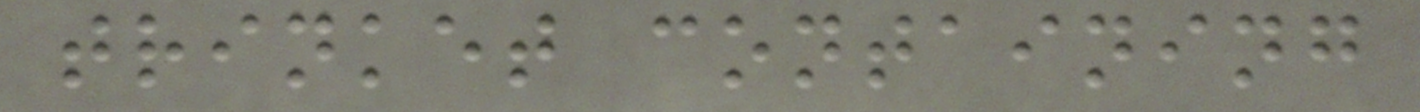trinket containing
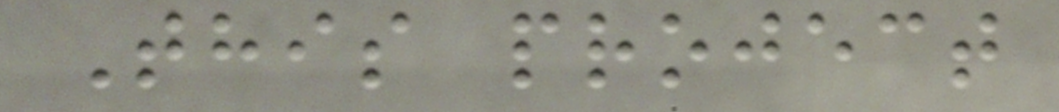This project
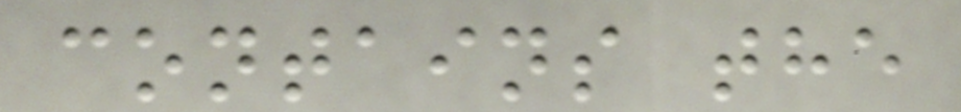contains the
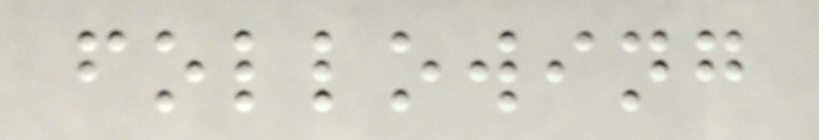following
